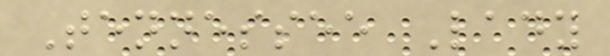Tennessee Lady
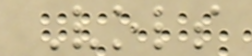Vols
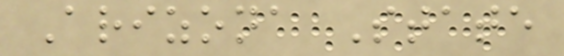Arizona State
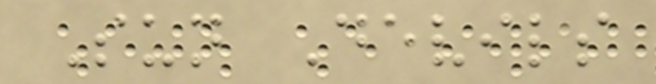Sun Devils
